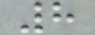8
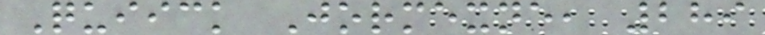Quiick Jormexne, 289
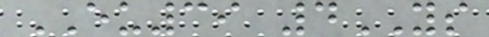EU39 4YS
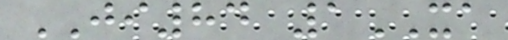JI84 1XA
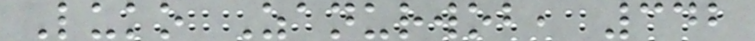Luko Zanurwob, 342
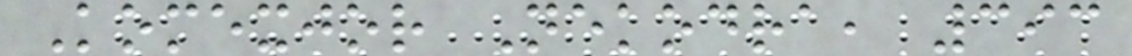Komexjor Nekodra, 393
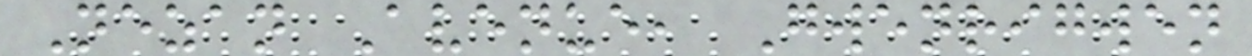Nezan Avenue, Gwenrigwen
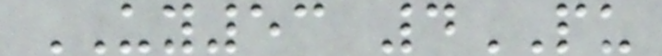UY53 4PU
